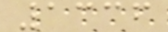1336
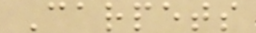Carpets
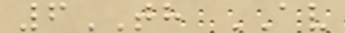6TH AV
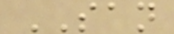SAN
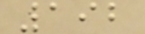192
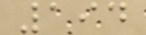194
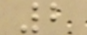2
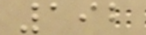192
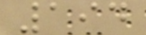194
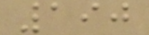190
